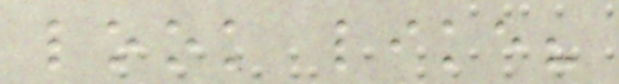look like?
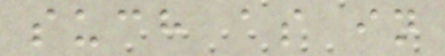such as in
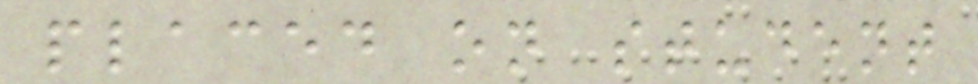placed on student
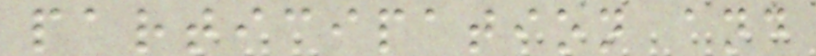participation and
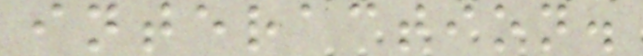interaction.
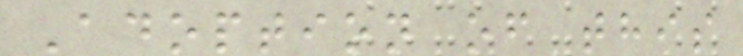Adoption of this
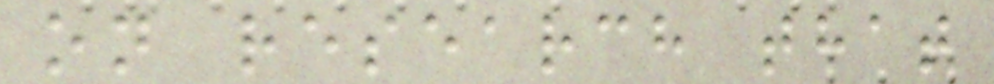on research that
